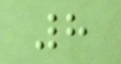8
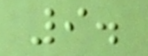9.
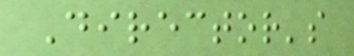Director's
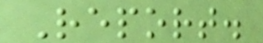Report.
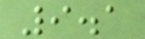9.1
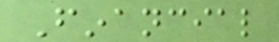Financial
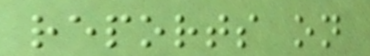reports on
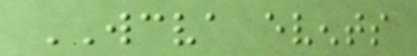WCVA events
